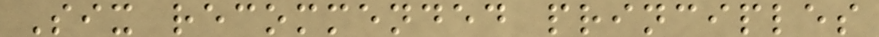Six recommended principles
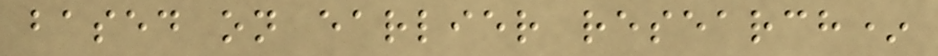based on earlier research*
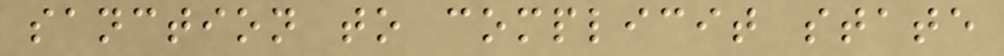sanction to complicit state
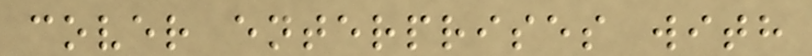cover enterprises with
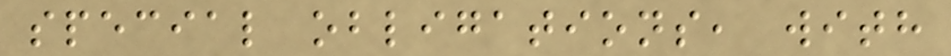special obligations, with
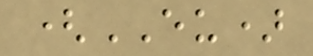(EU)
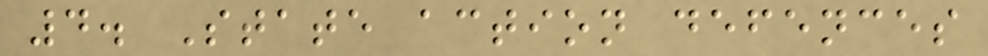4. State action defences
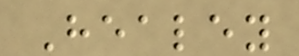Healey
